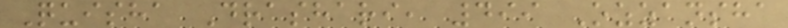Quisha Drashari, 499 Ozzansha
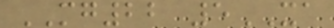MG22 5XA
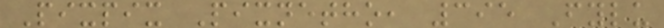Pixpix Pixnetho, 395 Fylu
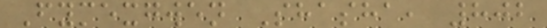Fymexgwen Shasha, 802
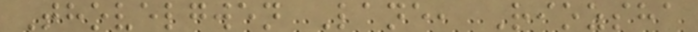Thovelgwen Lane, Riozsha
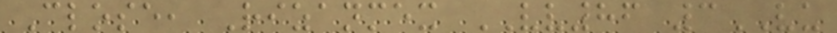Close, Rizanmex VV86 3VU
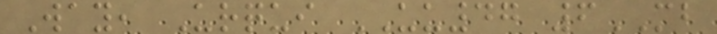Way, Urqui UU47 6MB
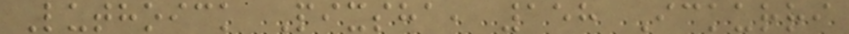Luthoick Pixsha, 158 Ickurri
